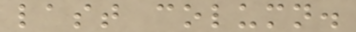last column.
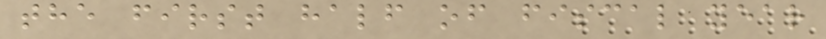the first half of fiscal year
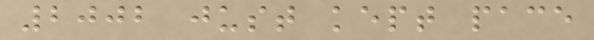2002 just kept pace
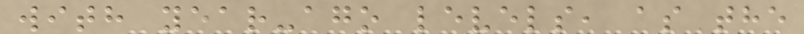with year-ago levels, as the
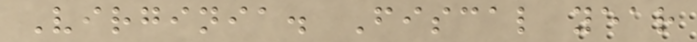Virginia. Fiscal year
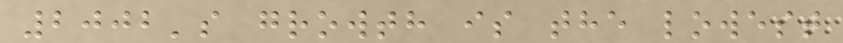2002's growth is the lowest
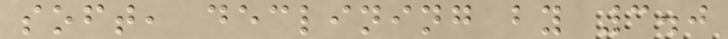soft, declining by 3.0
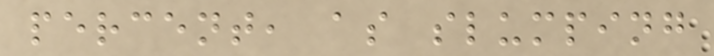percent, as slumping
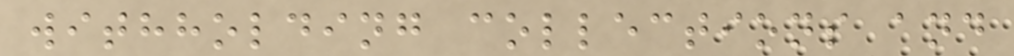withholding collections and
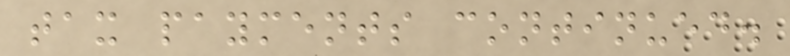tax payments continued.
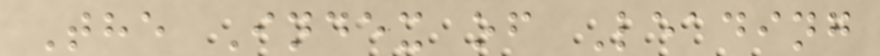The Index of Leading
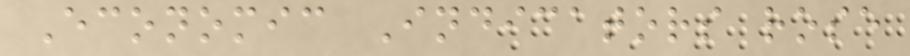Economic Indicators rose
